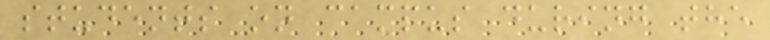students on campus during the
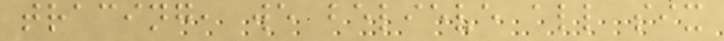tracing, we believe all six
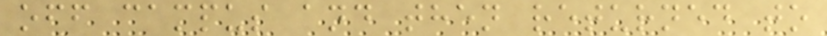off campus and then returned to
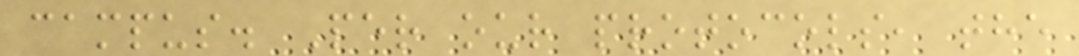campus. Per our protocols, the
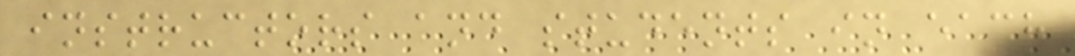instructors and students in each
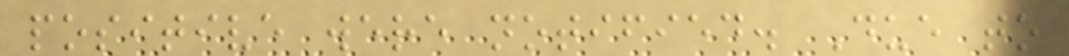positive were notified. Due to
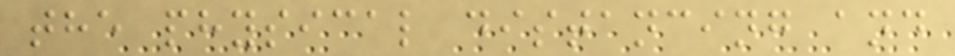the physical distancing and
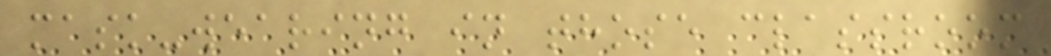mask-wearing in those classroom
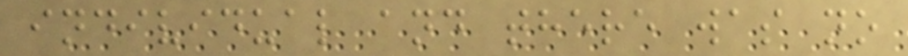individual and there was no
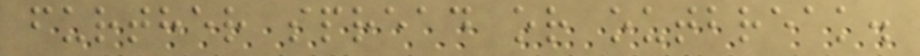further spread or outbreak.
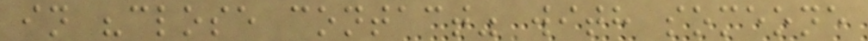in "close contact" with someone
